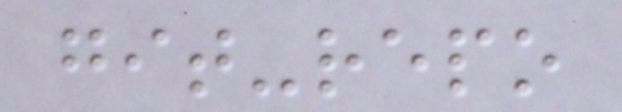git-repo
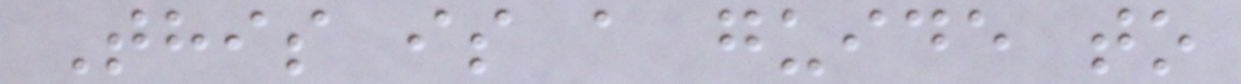This is a guide to
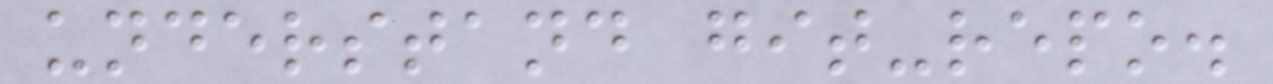understand git-repo.
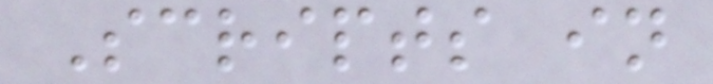Scripts in
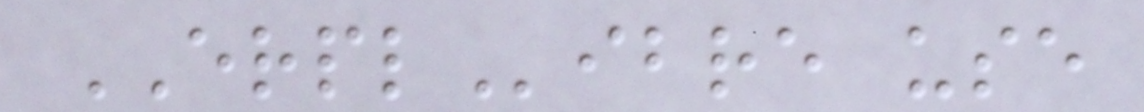ERPLibre use
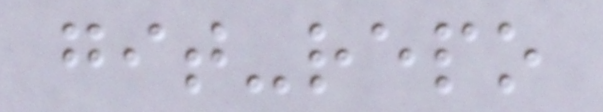git-repo
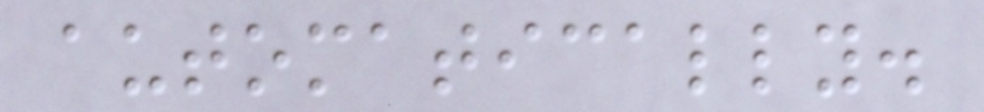automatically.
